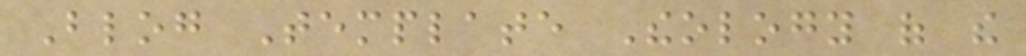Blog Template Theology of the
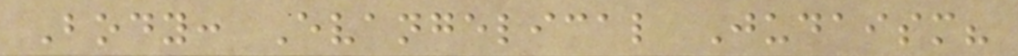Body: Evangelical Judaism?
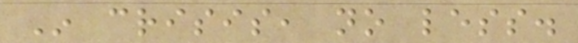In crisis, no less.
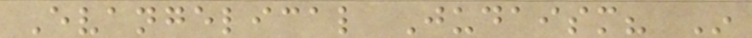Evangelical Judaism? In
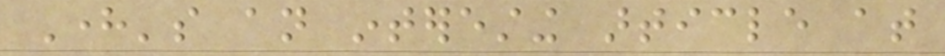Here's an interesting article at
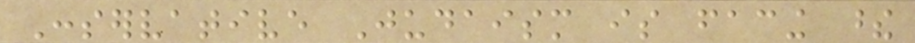Conservative Judaism is facing these
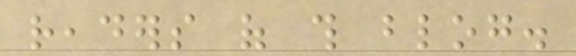readers of this blog.
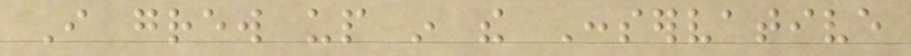I grew up in the Conservative
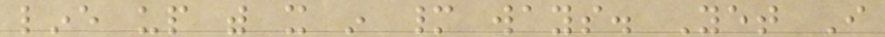line up with it in many ways. Yet I
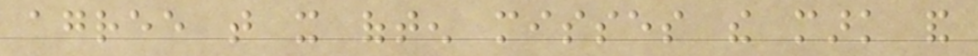agree that it often misses the mark and
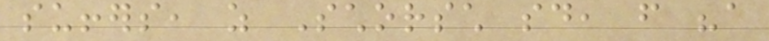suffers, as Schorsch said, from "a
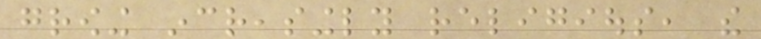growing increasingly religious, the
